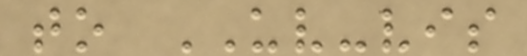to UV-vis
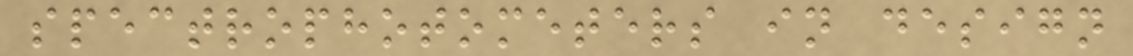spectrophotometers in design
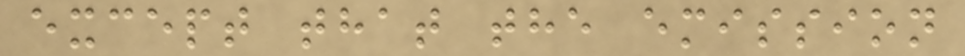except that the emission
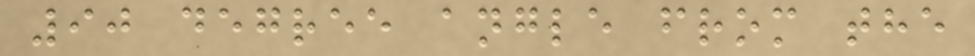90 degree angle from the
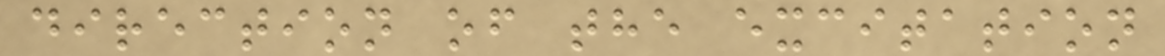direction of the excitation
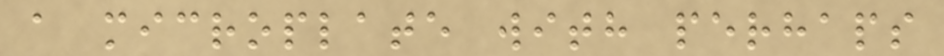a microplate with perhaps
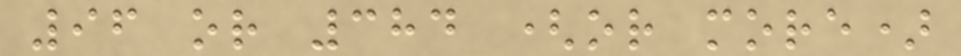96 or 384 (or more)
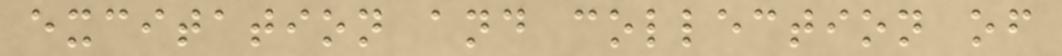excitation and collection of
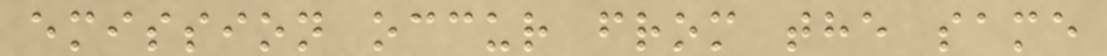emission occur from the same
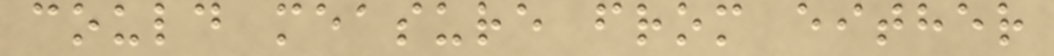could measure from either
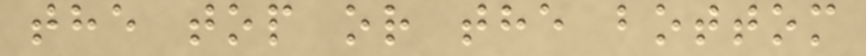the top or the bottom
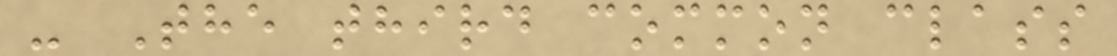- The third common class
